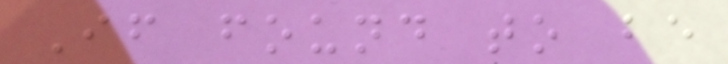If found to be
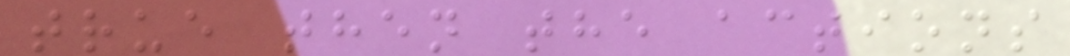true then the actions
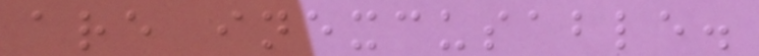are inexcusable.
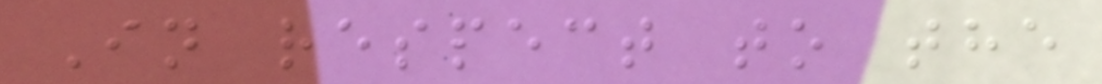In respect to the
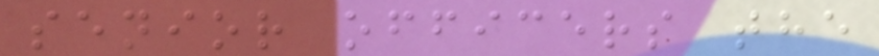senior officers the
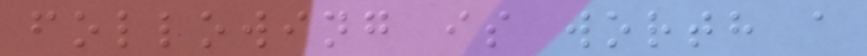following is worth a
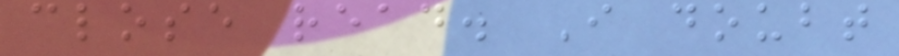close read. I doubt
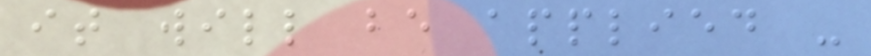it will be applied -
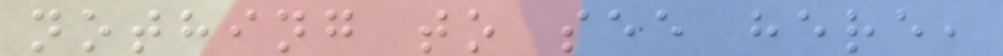nothing to see here,
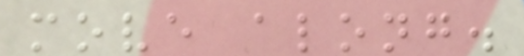move along.
